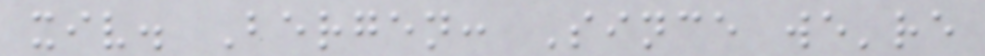xiv. Bergen: Since we're
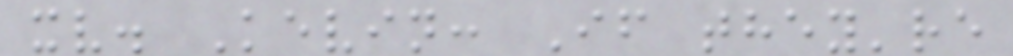xv. Kevin: If they're
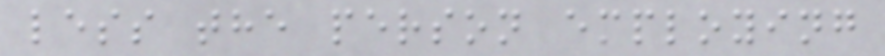less the person employing
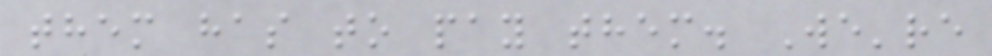them has to pay them. We're
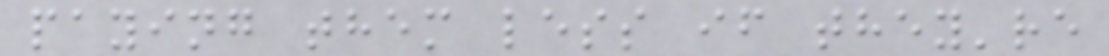paying them less if they're
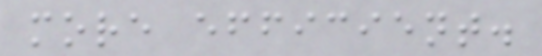more efficient.
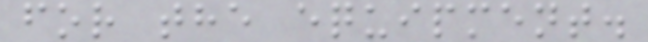for the equipment.
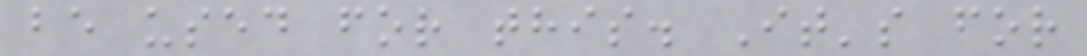be used for this. It's for
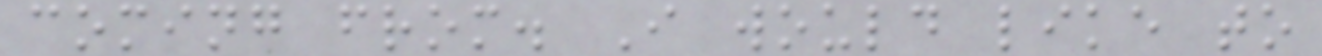coming from. I would like to
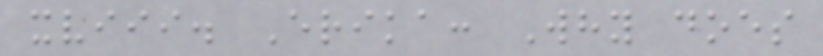xviii. Erika: Why does
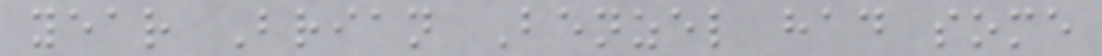year Brian Benzel had some
